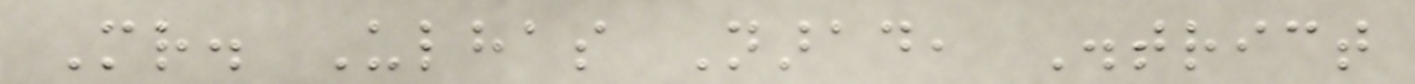Mr. Ulhas Narad, District
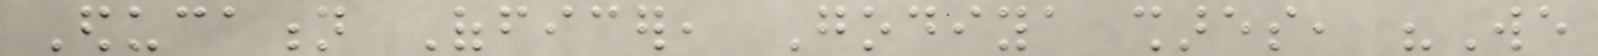Education Officer, Godiya shares, "We
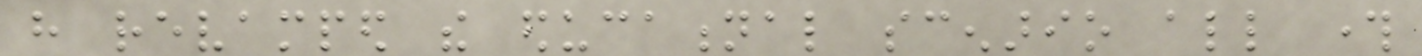have revamped the educational scenario all through
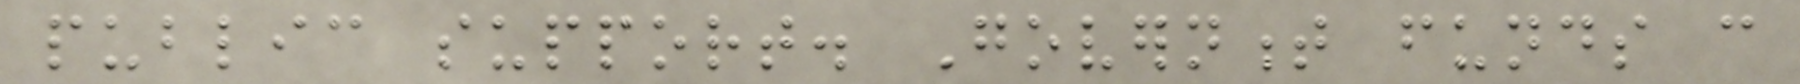public support. Government funds can
